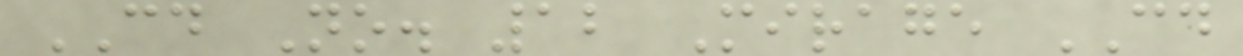CD No. 12 Mirage CD
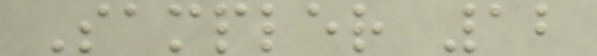Sampler 12
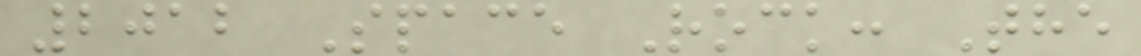2012 Space Rock: The
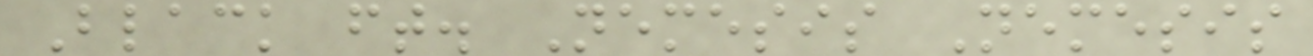Black ft. Nemesis Nemesis
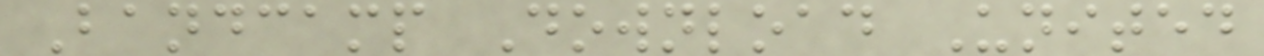Bandcamp Download United
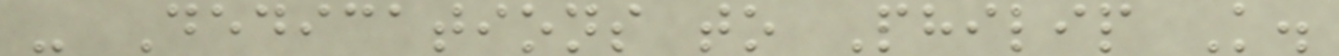- Dedications to Philip K.
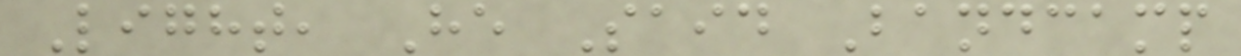Light, He Said Bandcamp
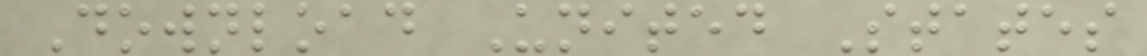Download United States
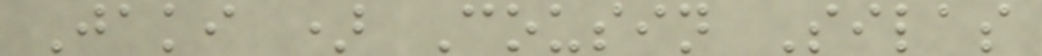Jaki ) Cousin Silas
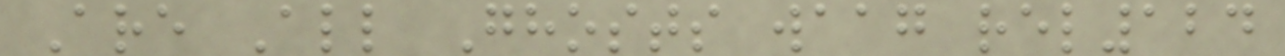Are All Ghosts waag rel124
